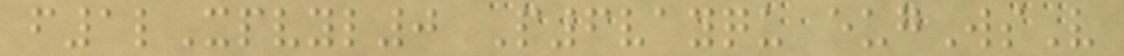f1lXpvyl0 P6vayqu eugWsV
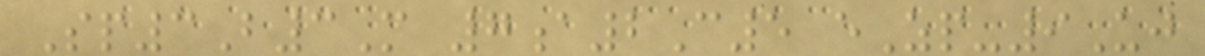Sp3B3M 7a2C5 eZp-9Uj
